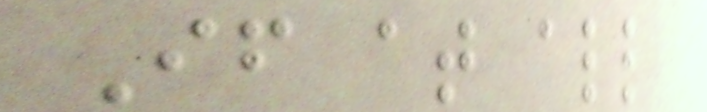If at all
